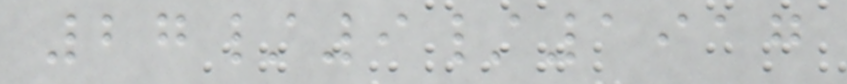27/9/1917
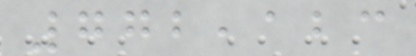772,123
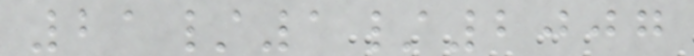21/1/2007
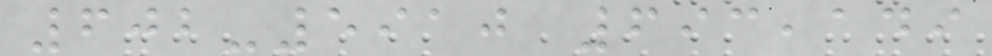602-5910 693,149
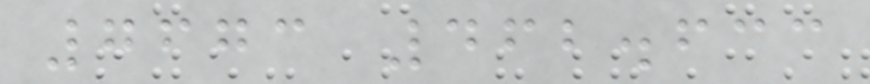7673 462.633
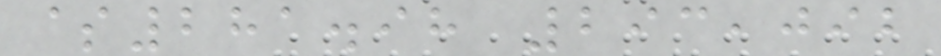$281.98 293,092
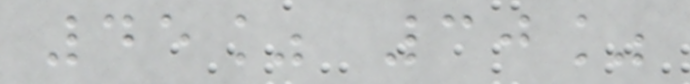45% 30%
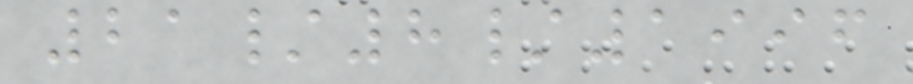21/8/1996
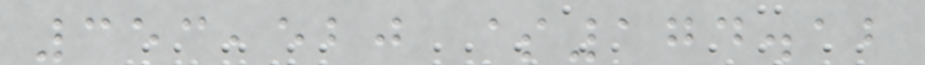353,520 $174.12
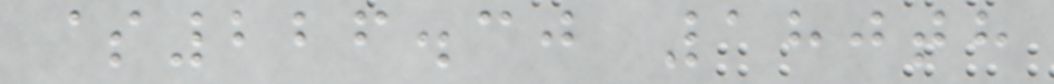$226.30 180th
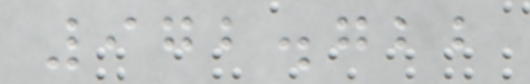972.722
